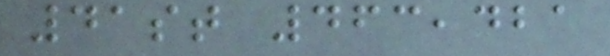41st 463,421
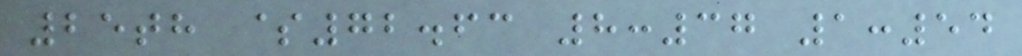25th $72.63 8:37 1:54
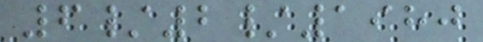6/2/1980
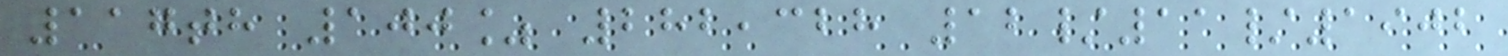117th 100% 282,328 12/11/1902
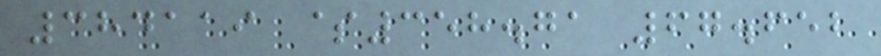384119 $358.71 67.652
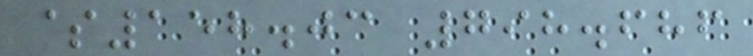$158.03 798.686
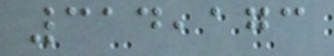314,173
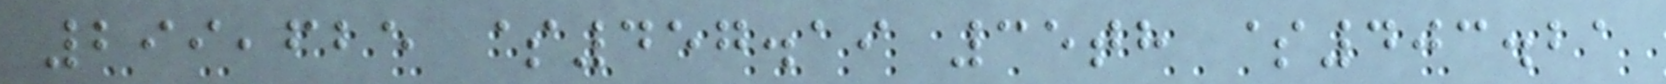299,625 $457.19 35th $403.21
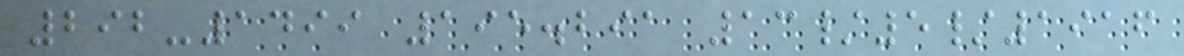292-1499 195.291 13/5/1916
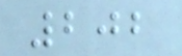202
